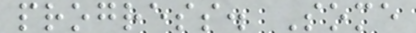progress. Some
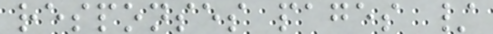responses pages /
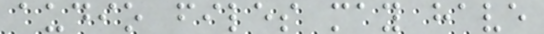audio files may have
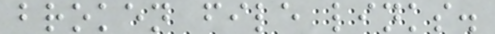broken file links.
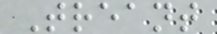Treant
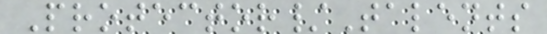Protector/Talents
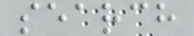search
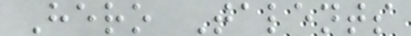Hero Talents
